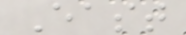East
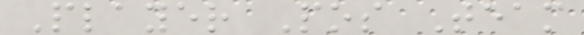Player Pos Team
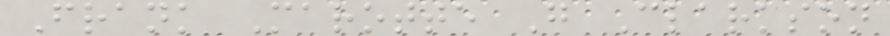Frank Marotte G Clarkson
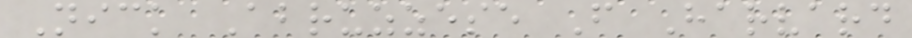Nick Abruzzese F Harvard
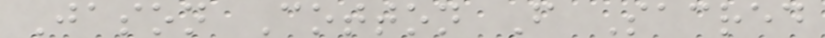Jason Cotton F Sacred
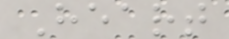Heart
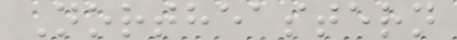Northeastern
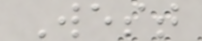West
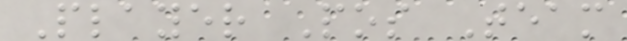Player Pos Team
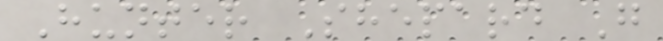Hunter Shepard G
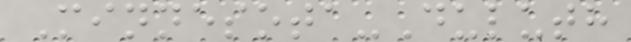Minnesota-Duluth
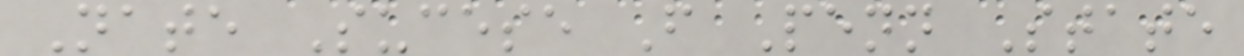Nate Sucese F Penn State
